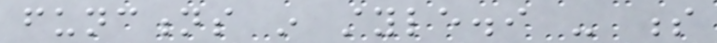functions in style.i - s
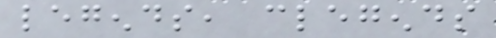legends, clegends
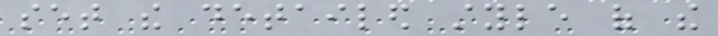set the detailed style of the
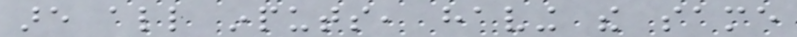are all inputs, having the same
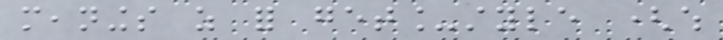meanings as for get_style (which
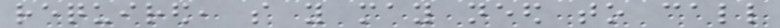required, so you may need to call
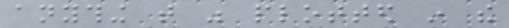anything that was plotted in the
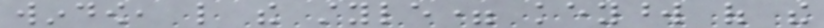window, like the style= keyword of the
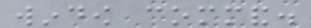window command.
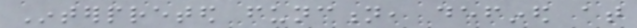Interpreted function, defined at
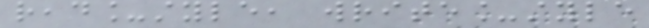read_style, write_style
